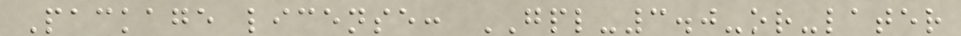Package license: GPL-3.0-or-later
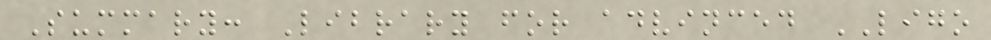Summary: Library for advinced LIGO
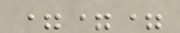===
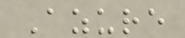Azure
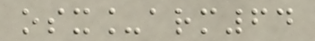osx_arm64
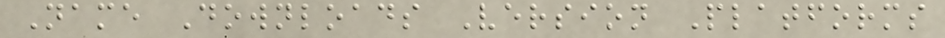Name Downloads Version Platforms
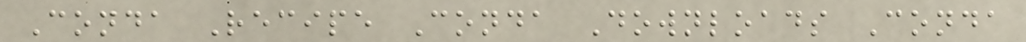Conda Recipe Conda Downloads Conda
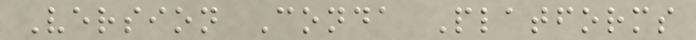Version Conda Platforms
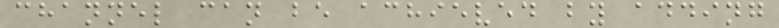channel can be achieved by adding
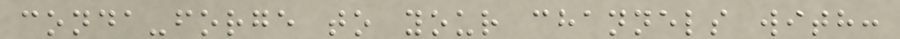conda-forge to your channels with:
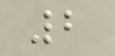2
